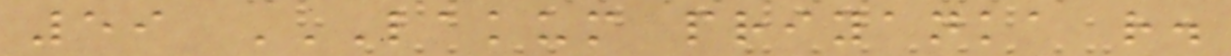59 LAKUM PRIYANKA R.
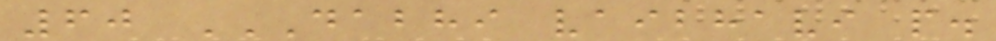60 DABHI VAIBHAVI P.
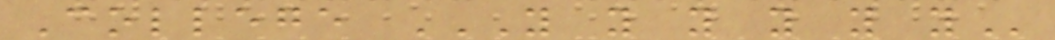College Y Y Y Y Y Y
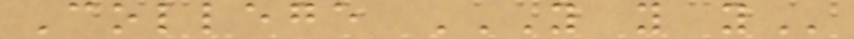College Y Y Y
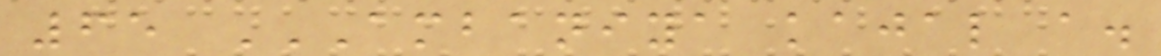65 AMBANIYA KAJAL A.
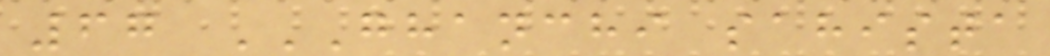67 GHANCHI SAHISTA
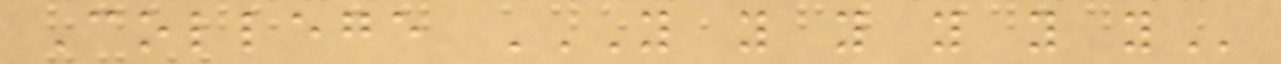College Y Y Y Y Y Y
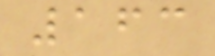163
